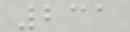231
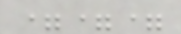===
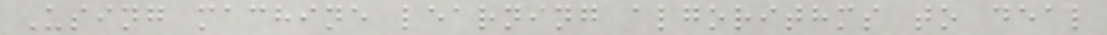Using machine learning algorithms to deal
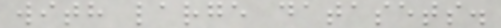with large datasets.
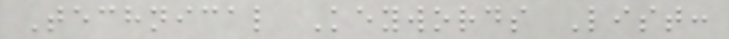Technical Keywords List:
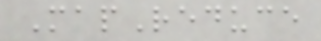MapReduce
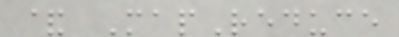& MapReduce
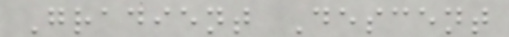Gradient Descent
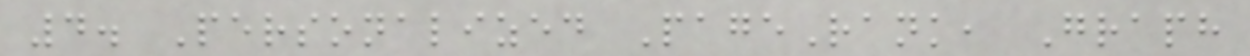4. Personalized PageRank, Graph
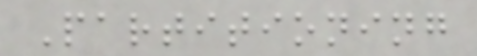Partitioning
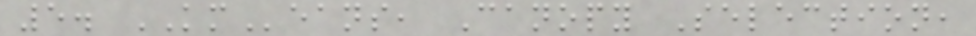5. KMeans, Canopy Selection,
